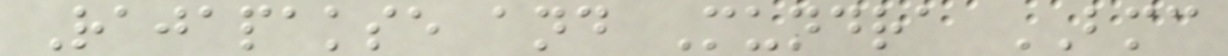Rajapakse and Mundra BMC
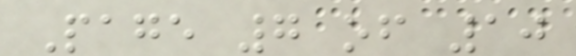Page 7 of 10
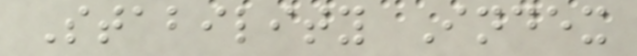Stability Index
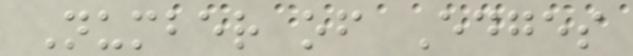Number of Edges
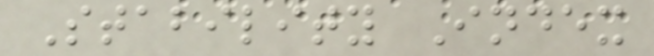Stability Index
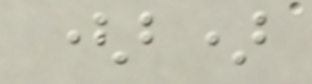(b)
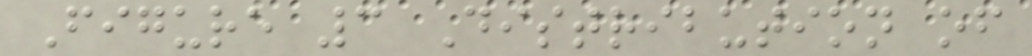Figure 3 Distribution of
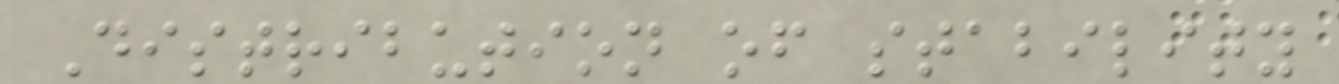Distribution of stability
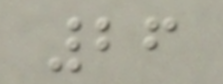26
